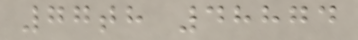77th 48874
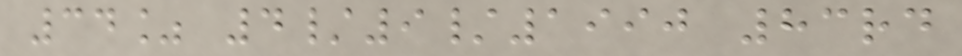34% 4/9/1990 83rd
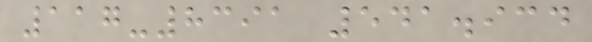117-8391 541.934
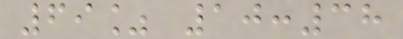69% 10:38
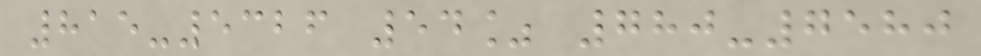815-5326 54% 780-7580
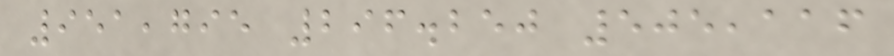951,795 296.250 505,116
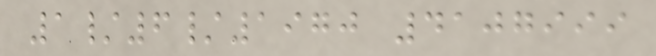1/6/1970 4107999
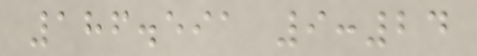186.591 9:24
